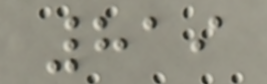819
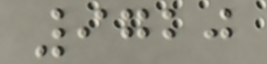9720
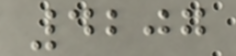4207
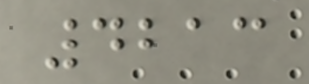4213
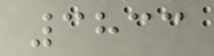3833
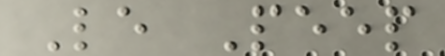Le Peep
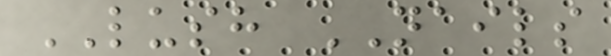LUSH NAILS
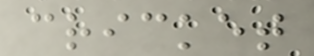cricket
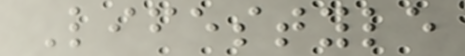Lifestyle
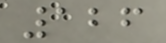126
